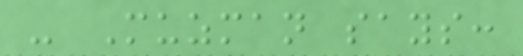- Muzman says:
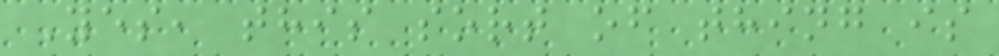Yes, this sort of thing is
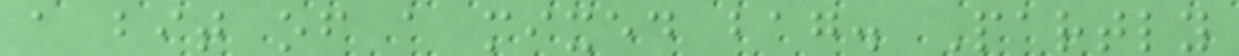a bit of a mixed bag. Partly
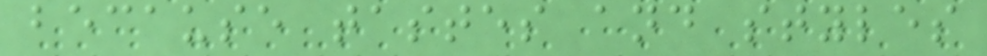because tastes and styles
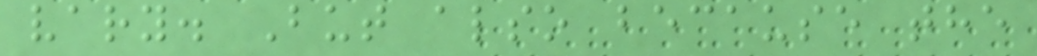vary. But also because the
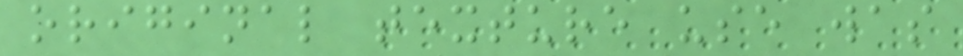original texture use was
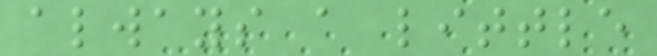always a little
